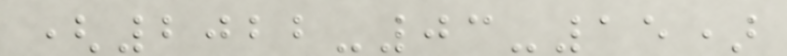(2022-03-15)
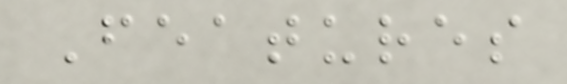Features
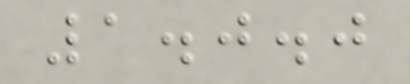1.0.0
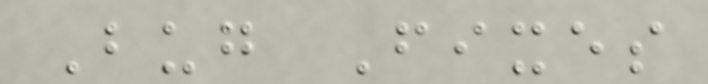Bug Fixes
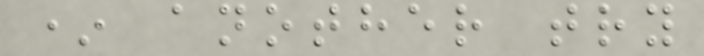* another try
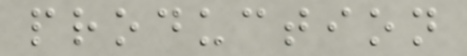production
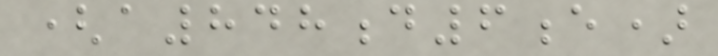(a848d6e)
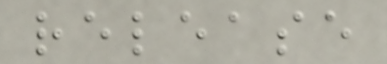release
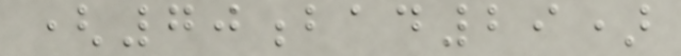(70bad29)
